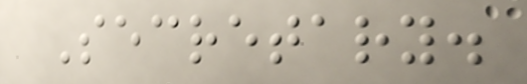Secretary.
